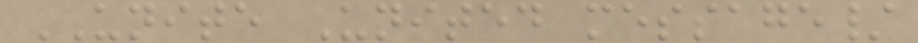UNITE United message/
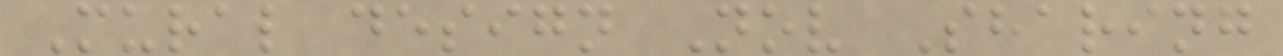Mural design Nov Sharing
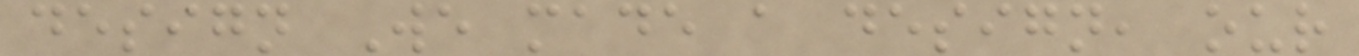design We made a design, our
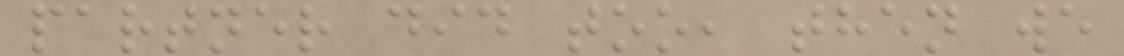partner did too, then we
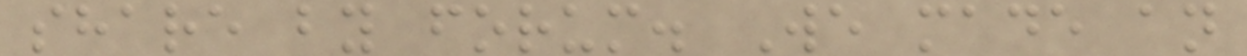share by forum. We made an
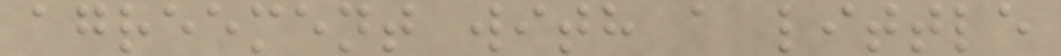agreement with a little
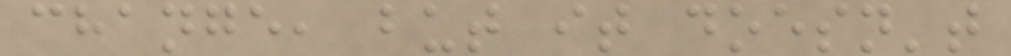change, but it doesn't
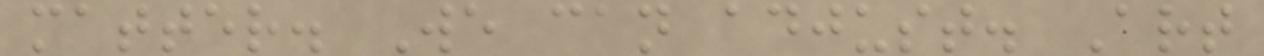matter. We can adjust. Art
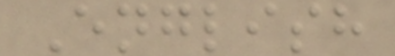English
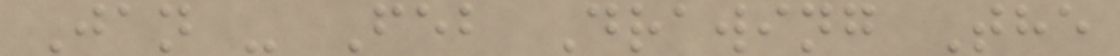Jan - Feb Drawing The
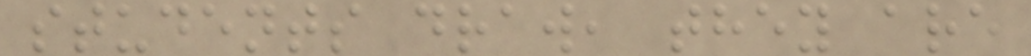students draw, they are
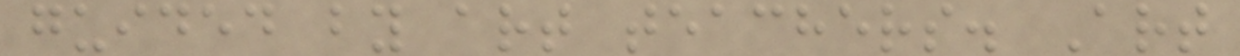guided by art teachers. Art
